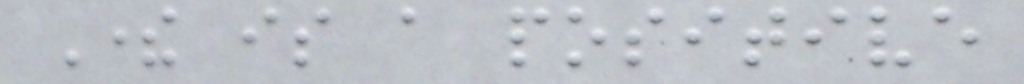There is a positive
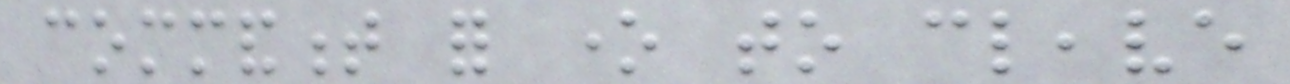commandment for one to cleave
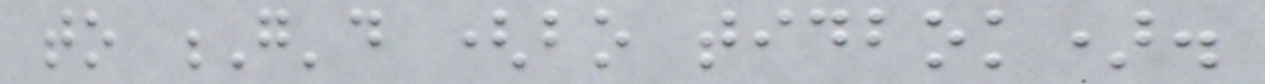to G'd (bo tidbok).
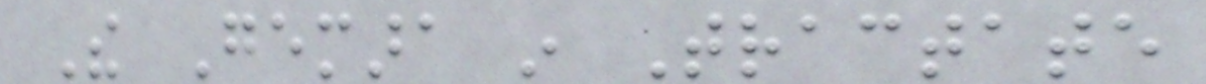The Gemara in Tractate
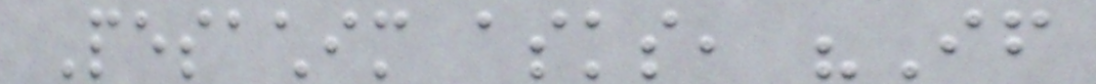Pesachim asks, "If
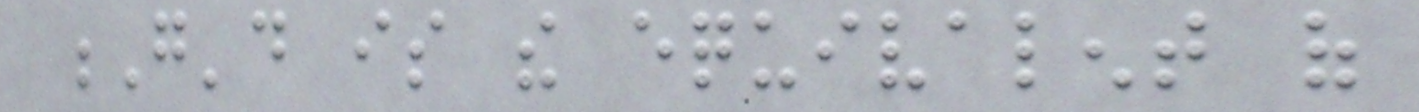G'd is the equivalent of
